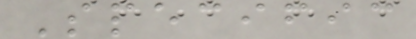Specific
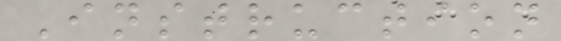Instruction
